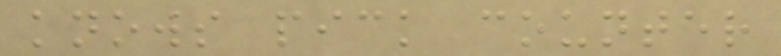knows pick counter
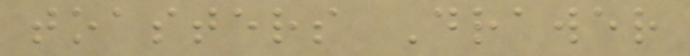toasters Drawer
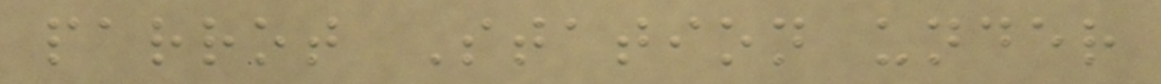parrot Station under
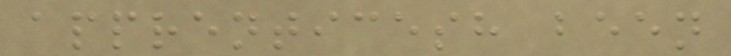apprenticesh been
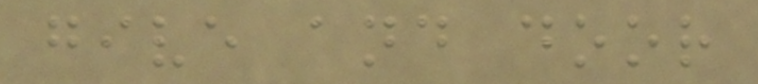give and door
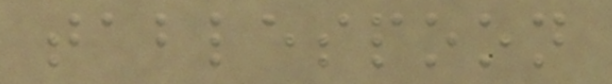tablespoon
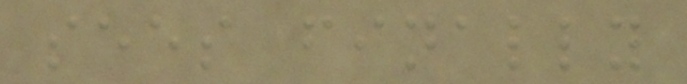sees finally
